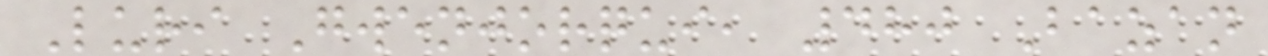Luri Gwenjorqui, 480 Bazan
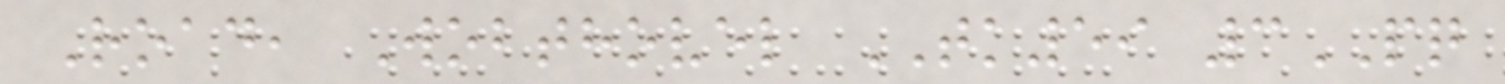Road, Wobthovel TK59 3PQ
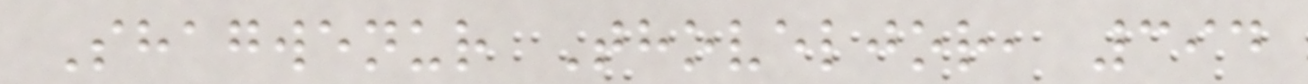Shagwenur Thoveljor, 394
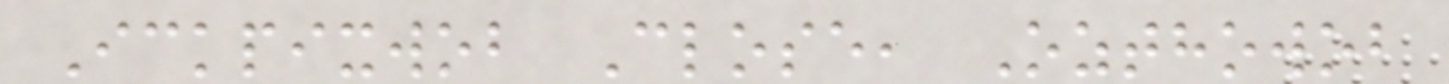Ickpixwob Close, Ozthowob
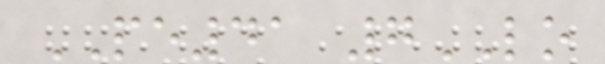PE41 7LO
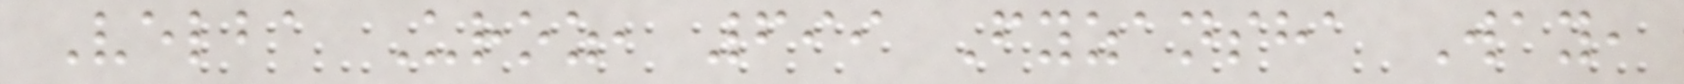Velba Uroz, 699 Fyzansha Way,
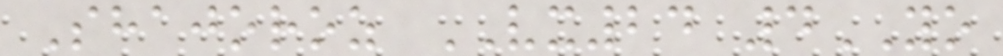Shajoroz VX24 4YO
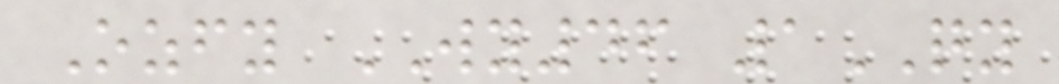Ozfy WY46 1QY
